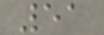51
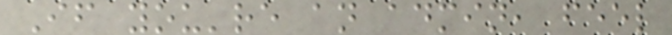If you're an admin, feel
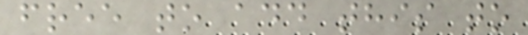free to add this to
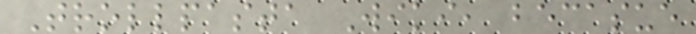Trollpasta Wiki, becasue
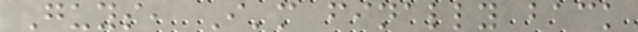Guys, I'm finally back
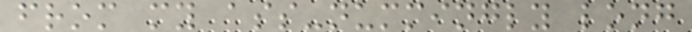from my ass-nummingly long
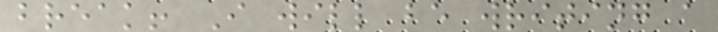break! I will be writing a
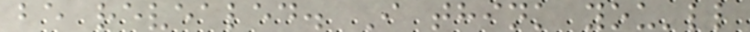be revealed. I think you'll
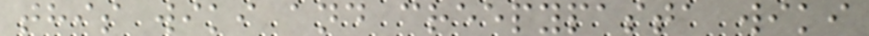this wiki and creepypasta wiki
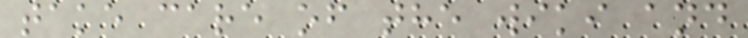take care of the wiki and
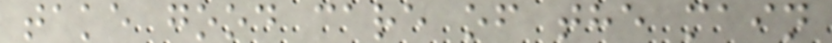take good care of the main
